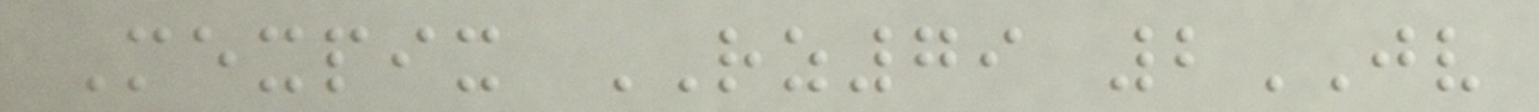Mexpix RZ79 2JV
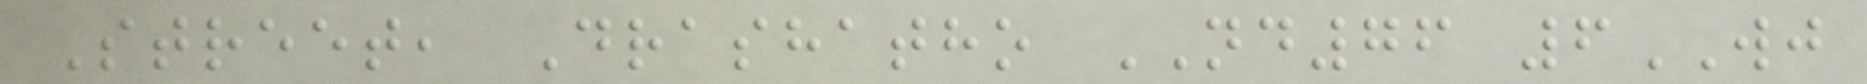Street, Drashatho ND76 6WJ
